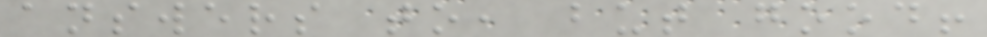answers to, but good!
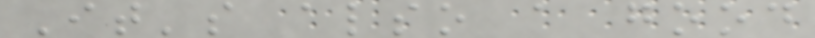It's also a good
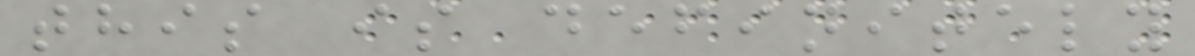this is definitely
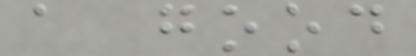a good
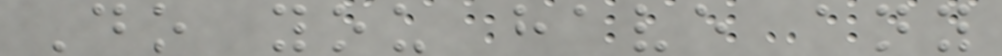Do you have any
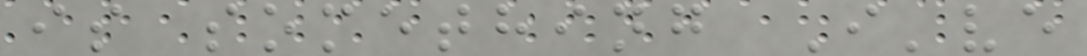is something I've
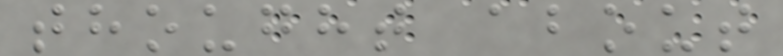thought about
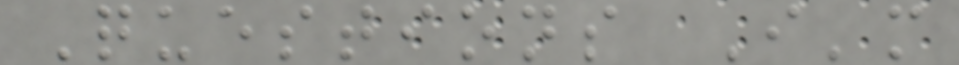Questions I'm
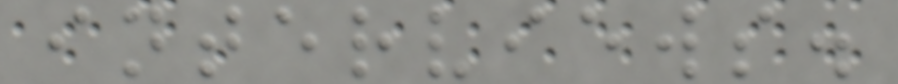interviews.
